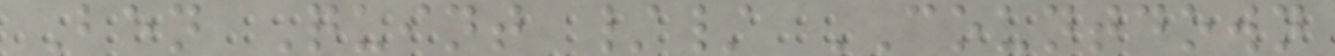Ben Quint // COUNTDOWN
